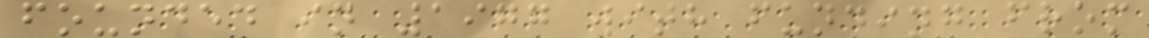founded in 1977 with funding from
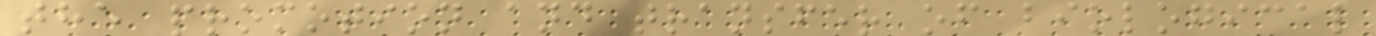the promotion and transfer of biological
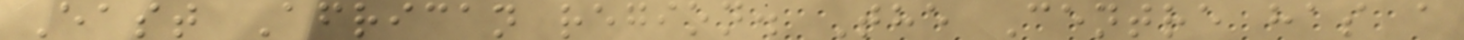East African region. The Centre has a
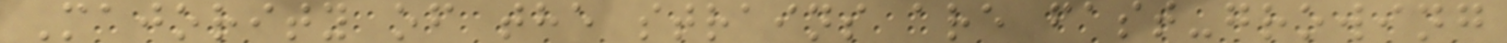Majority of the strains are fast-growing
